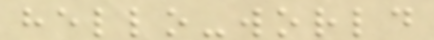hello-world
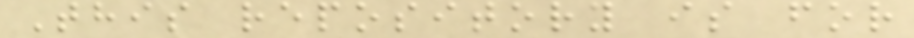This repository is for
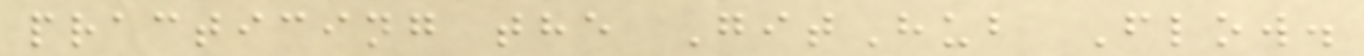practicing the GitHub Flow.
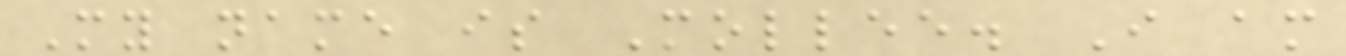My name is Mollee. I am
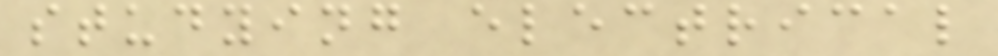studying electrical
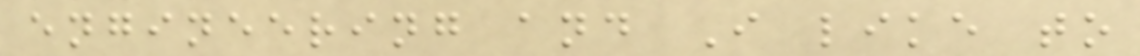engineering and I like to
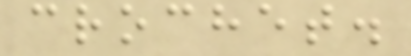crochet.
